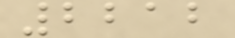2212
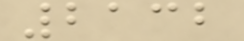2132
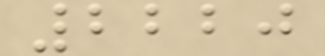2220
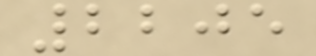2205
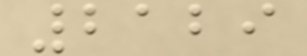2129
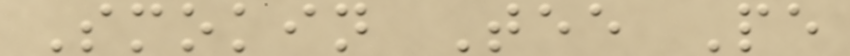Smokin Tee Pe
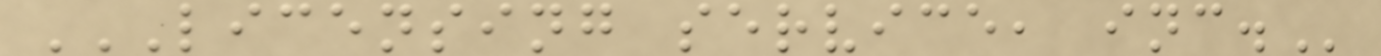LICENSING SERVICE, INC.
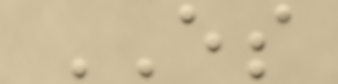ES
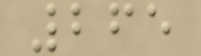265
